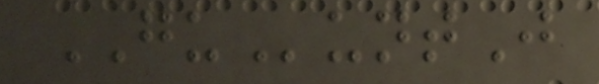GUuntJ
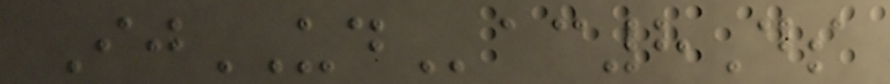IjUDac8Ds
